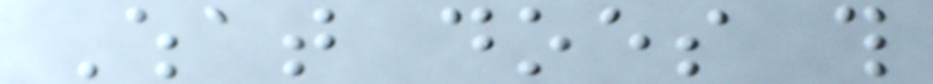What does this
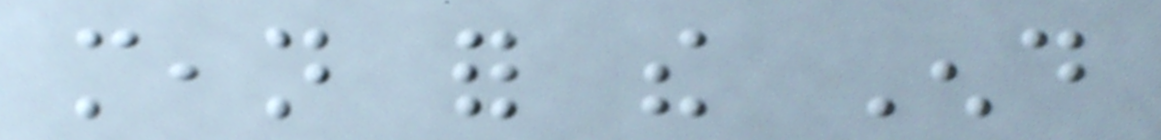mean for the End
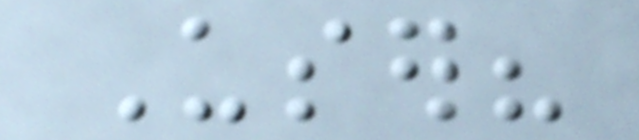User?
